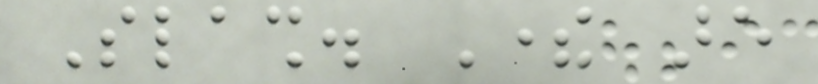Slash. There are
